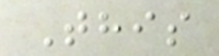This
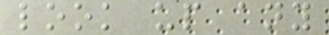look up any
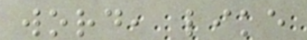word, like
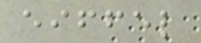eiffel
